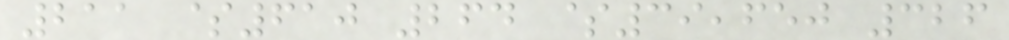211 $610 264 $39,650 326
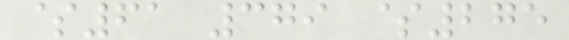$61 379 $275
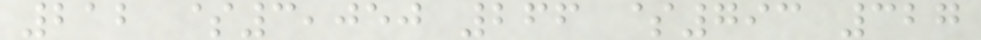212 $3,050 266 $793 327
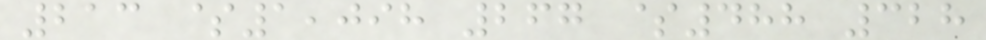213 $1,098 267 $488 328
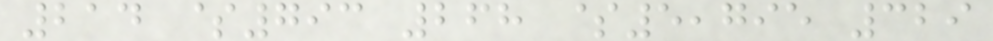214 $793 268 $5,795 329
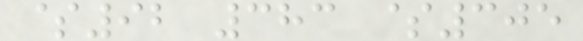$92 383 $305
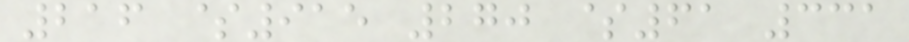216 $915 270 $61 331
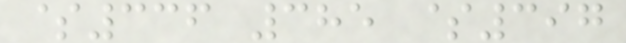$336 385 $397
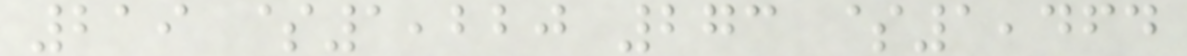219 $1,220 273 $1,464
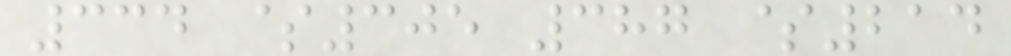334 $305 387 $214
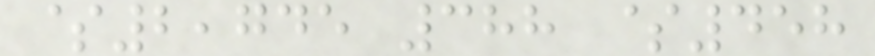$2,745 388 $458
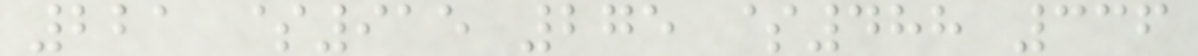221 $915 275 $488 336
